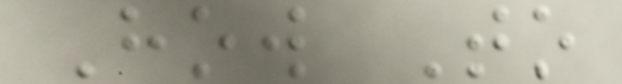How To
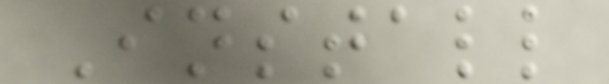Install
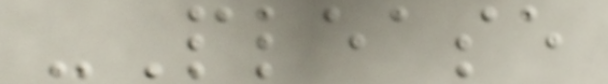-Please
